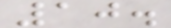10.
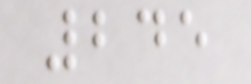245
